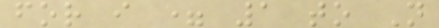for i = 1 to N
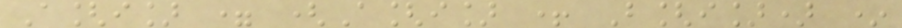A[i] = (A[i] + B[i]) *
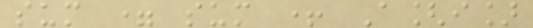sum = sum + A[i]
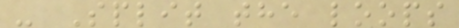- Split the loops
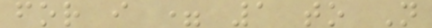for i = 1 to N
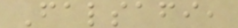Falsafi,
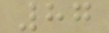87
